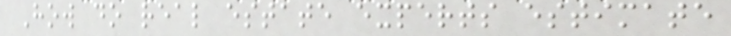How do real estate experts estimate
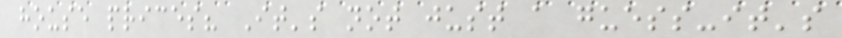house prices? It's not just a guess-it's
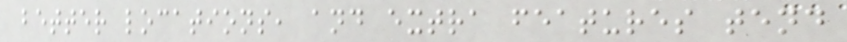better locations, and extra features tend
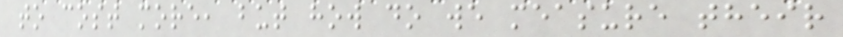to cost more, but how do we measure their
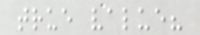true value?
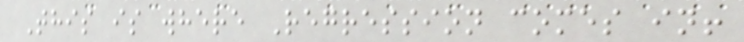This is where Regression comes in!
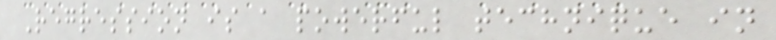Regression is a powerful technique in
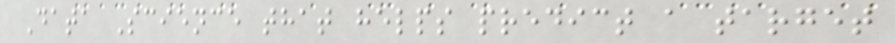Data Science that helps predict a target
